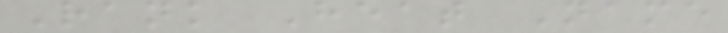Rank Heat Name
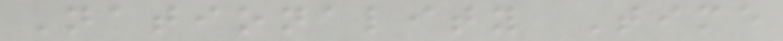Nationality Time
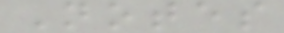Notes
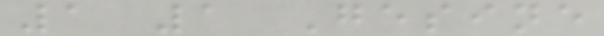1 1 Gesine
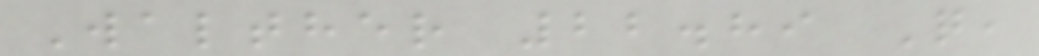Walther 22.89 Q,
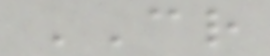CR
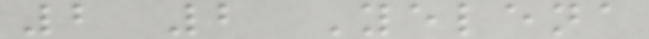2 2 Yelena
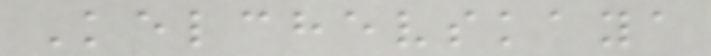Kelchevskaya
